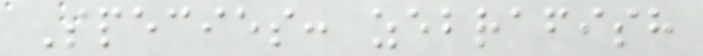Species: zebrafish
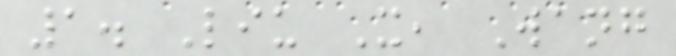1. Liu X, Wang
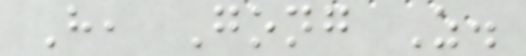H, Gong Z.
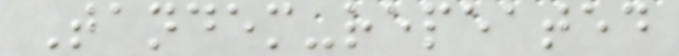Tandem-repeated
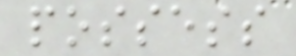possess
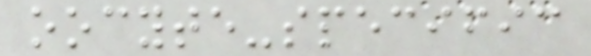oocyte-specific
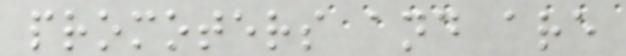promoters and are
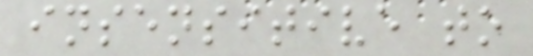insensitive to
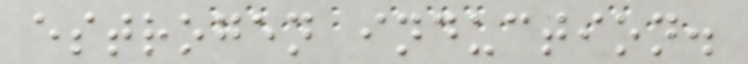estrogen induction.
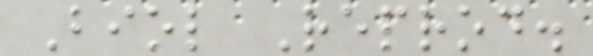Biol Reprod.
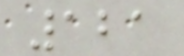121
